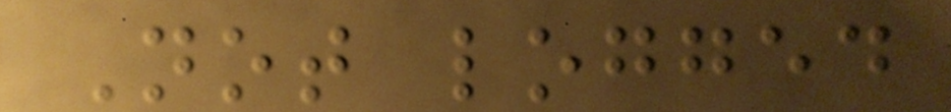Not logged
